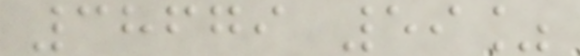38679 59%
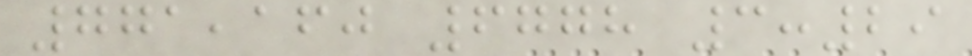771,160 6778 3:29
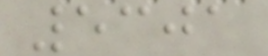5301
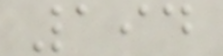194
